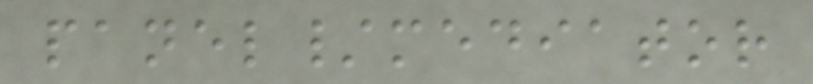panel/mediator
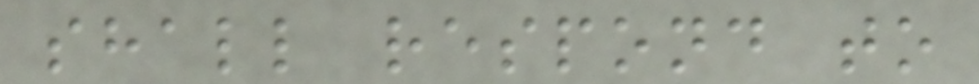shall respond to
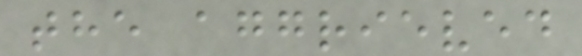the aggrieved
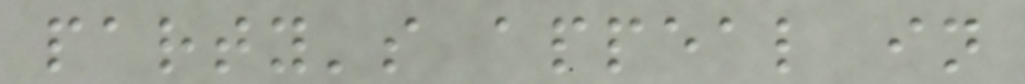party's appeal in
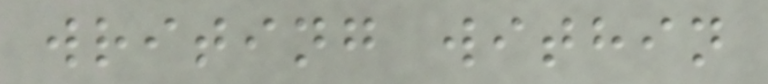writing within
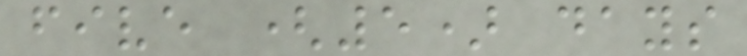five (5) days
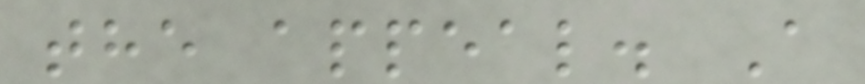the appeal. A
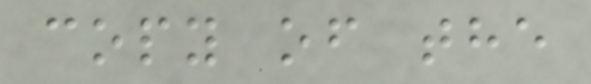copy of the
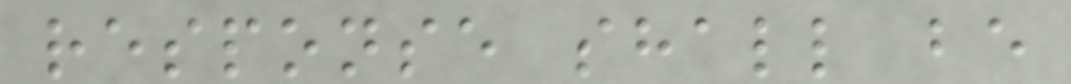response shall be
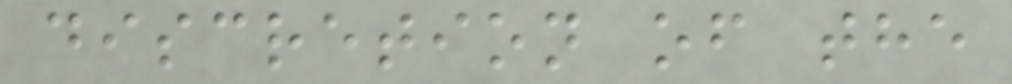discretion of the
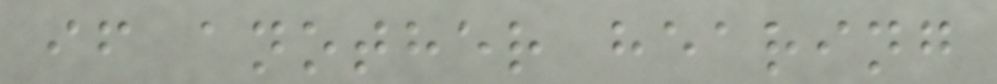if another hearing
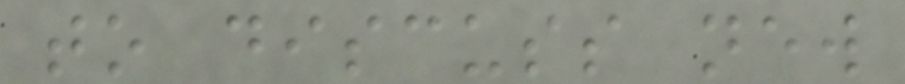to discuss new
